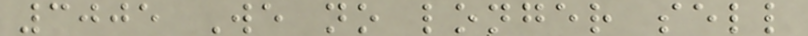3005 We no longer sell
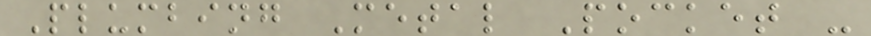Plumbing Metal Pocket -
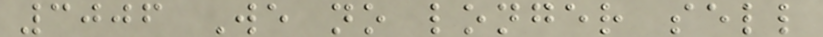3006 We no longer sell
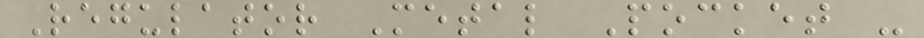Regulator Metal Pocket -
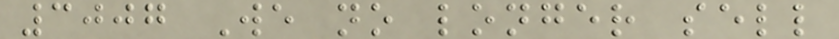3007 We no longer sell
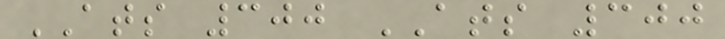ATS 300 ATS 300
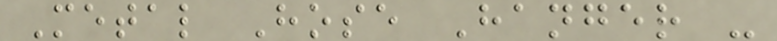Metal Hose Hanger -
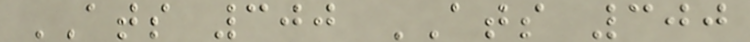ATS 300 ATS 300
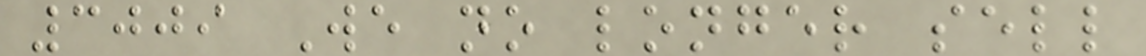3009 We no longer sell
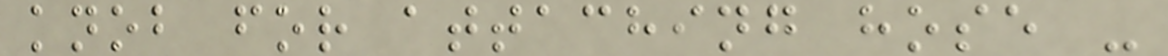knob for attaching hose -
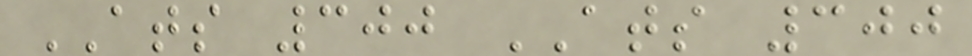ATS 300 ATS 300
